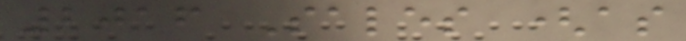2016 Sales (as
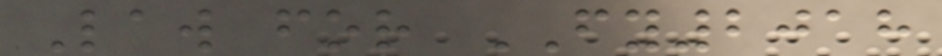Law for FY2018
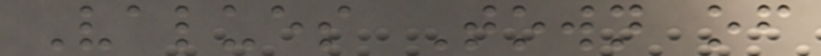Values Town of
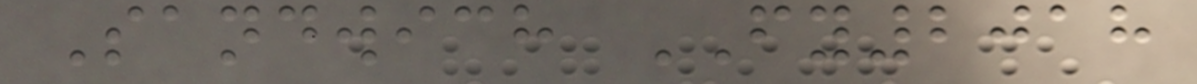Sandwich FY2018
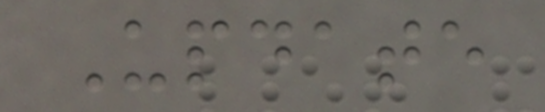Update
